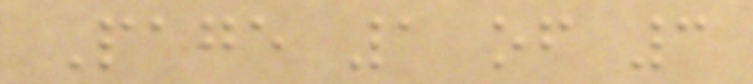Page 1 of 3
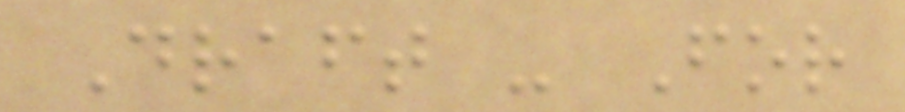Draft - For
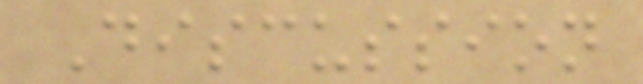Discussion
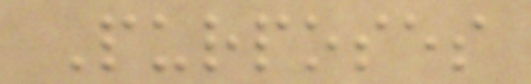Purposes
